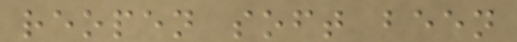reopen soft been
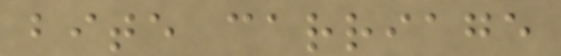bite carriage
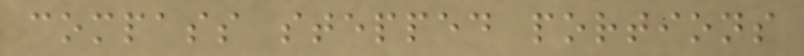compass stepped portions
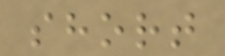short
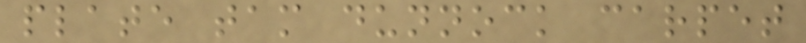plate tam dunnock carpet
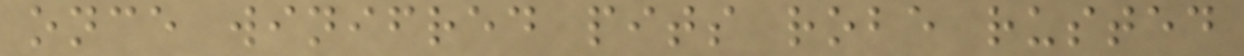once winifred pits robe rusted
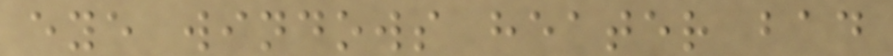eye windows heater bad
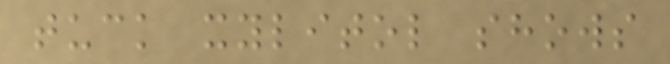tuck xylitol shows
